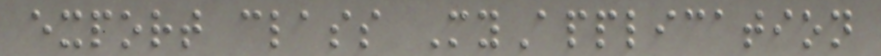export class MyApplication
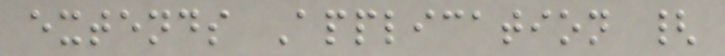extends Application {
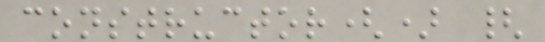constructor() {
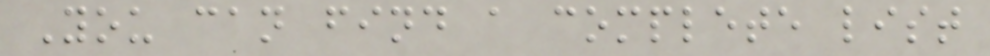You can find a complete list
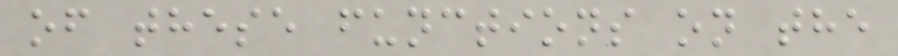of these functions on the
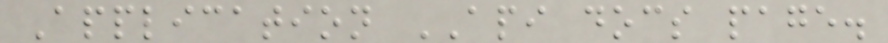Application API docs page.
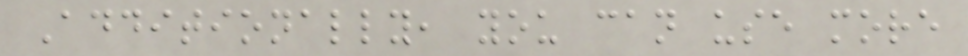Additionally, you can use more
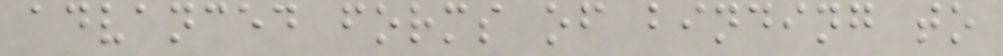advanced forms of binding to
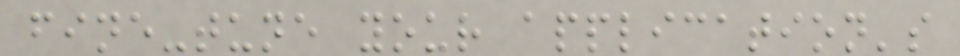fine-tune your application's
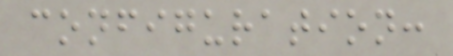configuration:
